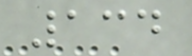134
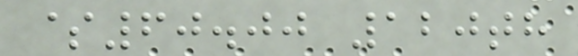$60.00 120th
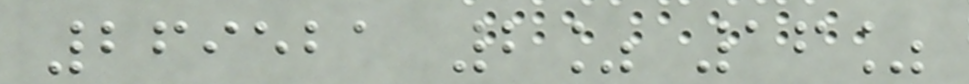269521 2% 16%
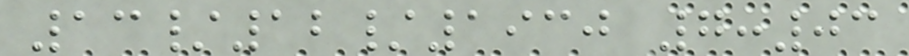13/12/1930 7:03
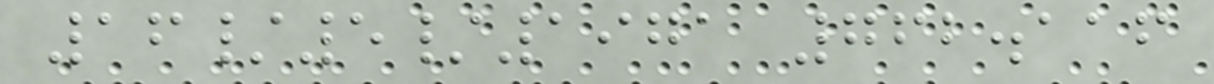16/5/1971 762.116
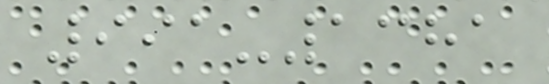991-1381
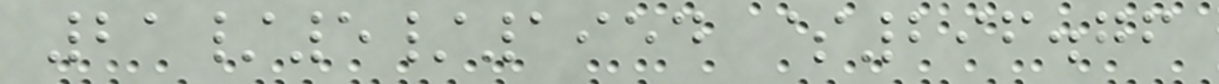21/5/1954 $296.76
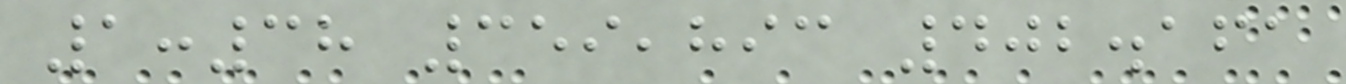1:38 359,893 402.161
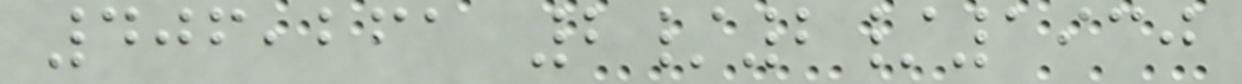406,261 2/2/1930
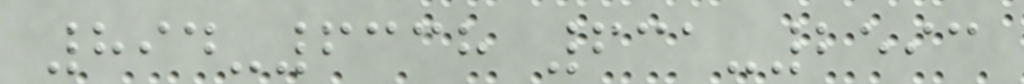894-6338 631-2593
